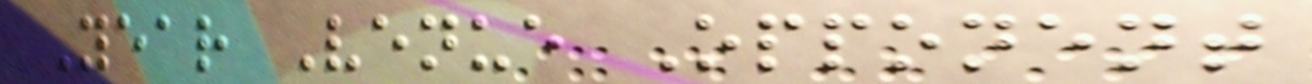Year Venue Opponent
